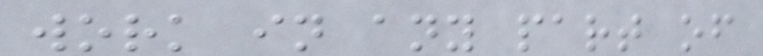work in any part of
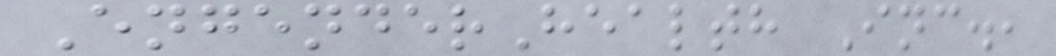EngenderHealth Inc.,
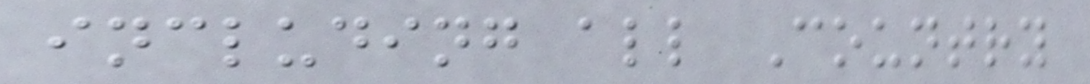including all Country
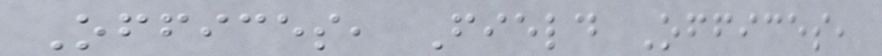Offices, Field Offices,
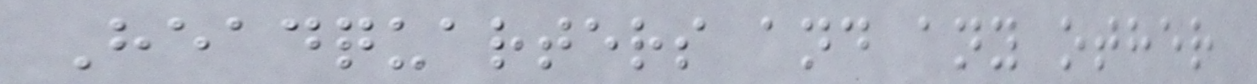Headquarters and any other
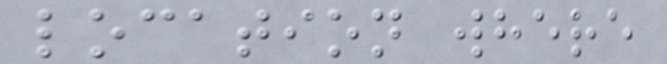location where
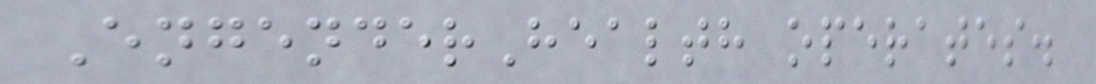EngenderHealth operates.
